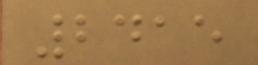2415
